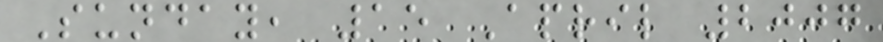Sunday, 15 April 2007
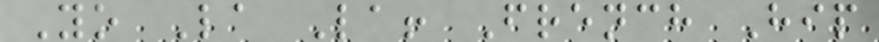Yo La La! French Hip
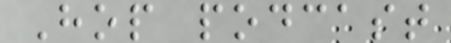Hop podcast
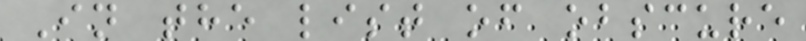In the list of obscure
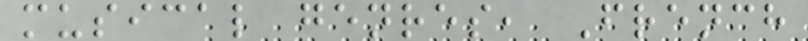musical genres, French
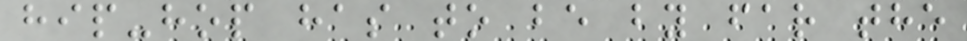hip-hop has to be by far the
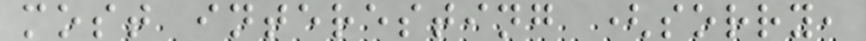most interesting (sorry,
